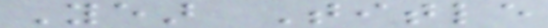Year Title
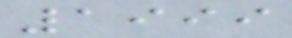1999
